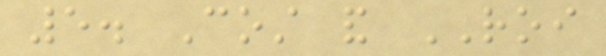5. Cost and ROI
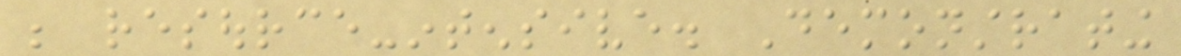be resource-intensive. Demonstrating
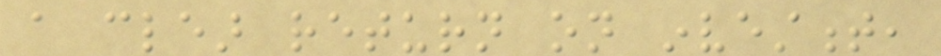a clear return on investment,
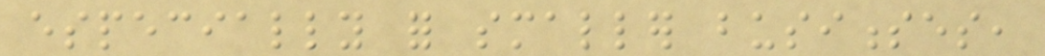especially for smaller businesses,
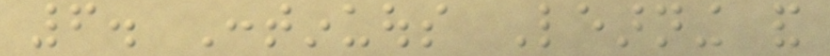6. Continuous Learning and
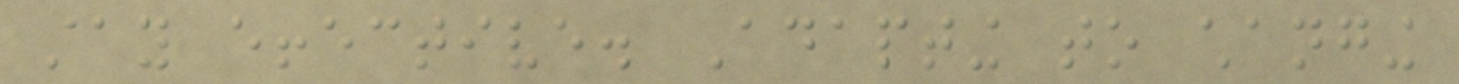stay effective. Adapting to changing
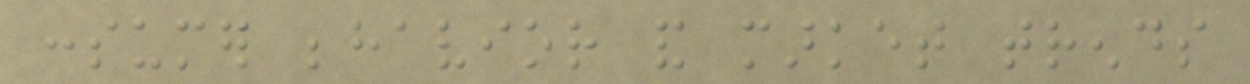consumer behavior and market trends
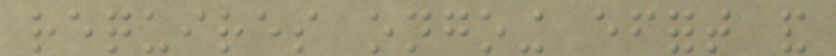requires ongoing effort and
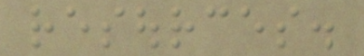resources.
